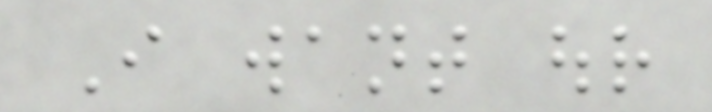I want our
